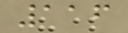116
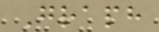Graph
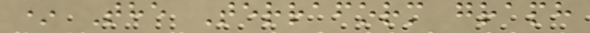* The Terraform graph
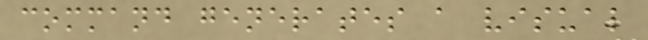command generates a visual
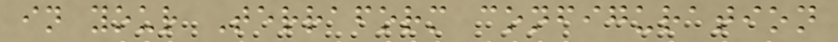in your Terraform configuration
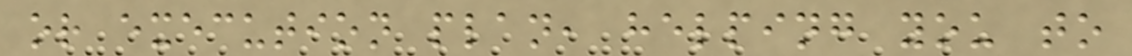or execution plan, helping you to
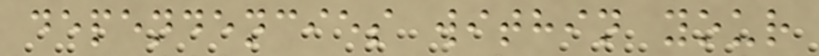dependencies within your
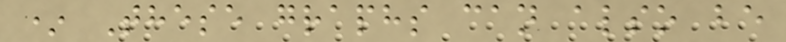* These graphs can also be
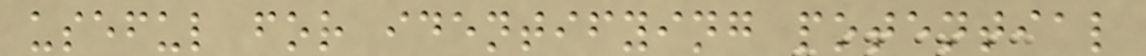useful for identifying potential
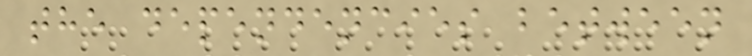the dependencies between
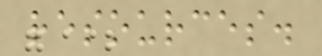resources.
